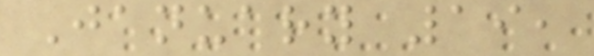January 19,
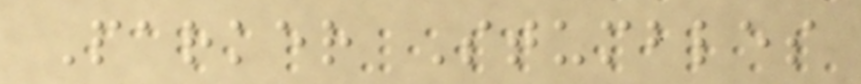Parker Stumbles
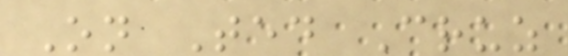On Ted Cruz
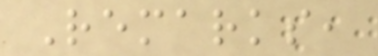Remarks,
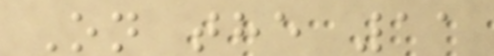On the 11
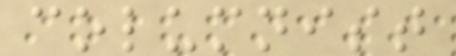columnist
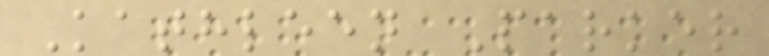Kathleen Parker
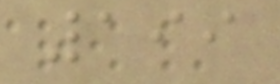199
